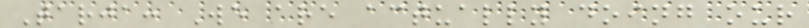Tarja: We are actually doing our
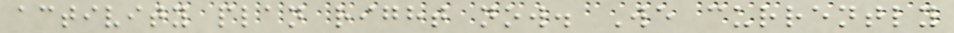activity plan right now. We currently
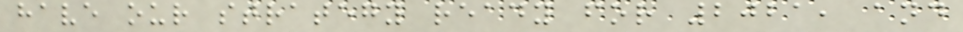have our strategy ready for 2021, and
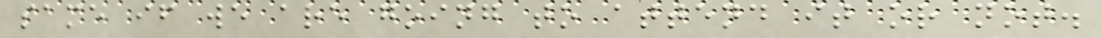same if we are going to attend it or not.
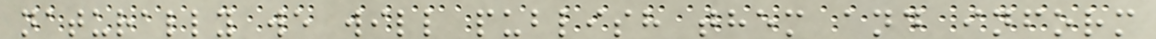naturally we will publish them and inform
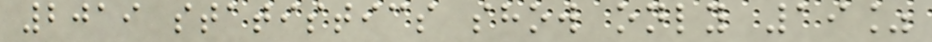2019 statistics show only 19%
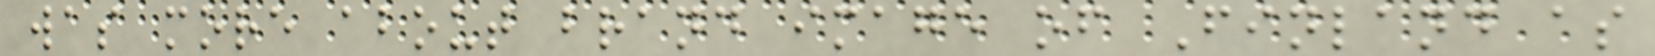was more about brand image of Finland as
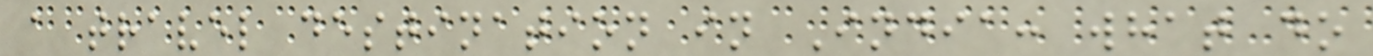a travel destination in India: what do
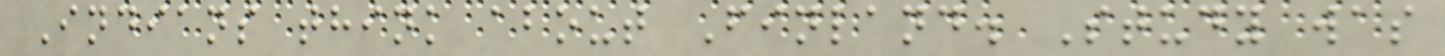Indians think about Finland. Study was
